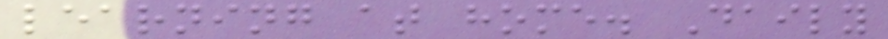learning at home. Daily
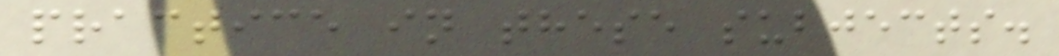practice in these subjects.
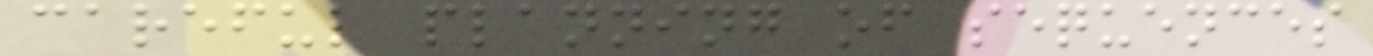careful planning of sequences
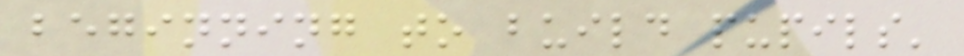beginning to build pupils'
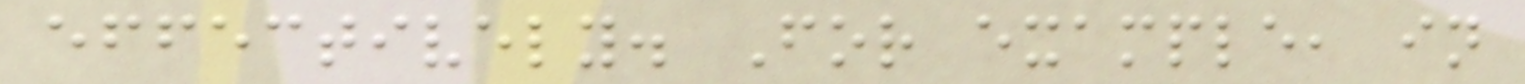effectively. For example, in
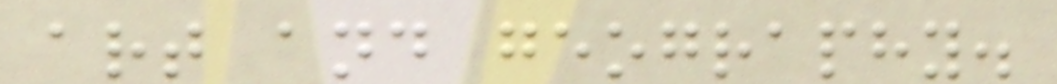art and geography.
